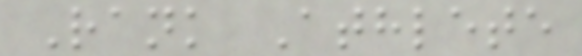Rank Athlete
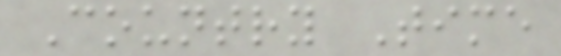Country Time
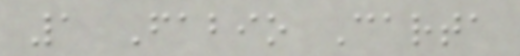1 Fabio Carta
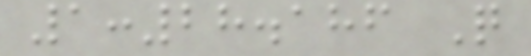1:28.186 Q
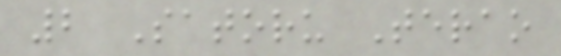2 Satoru Terao
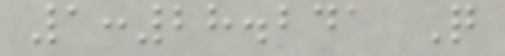1:28.241 Q
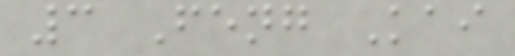3 Feng Kai
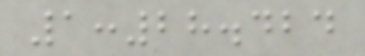1:28.424
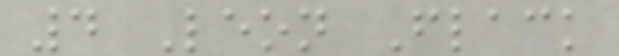4 Leon Flack
